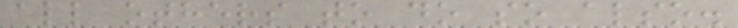all others to do so also.
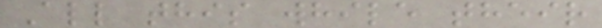All this while their
